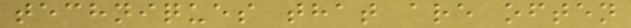techniques that are often
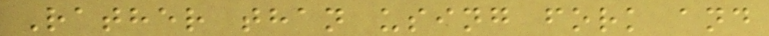Rather than using fork and
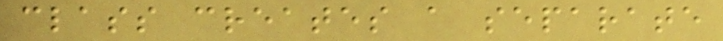class creates a separate
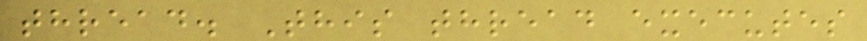thread. This thread executes
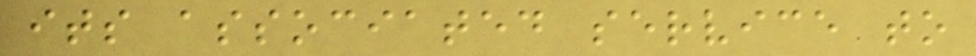its associated service to
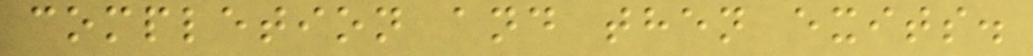completion and then exits.
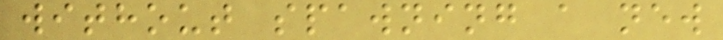without spawning a new
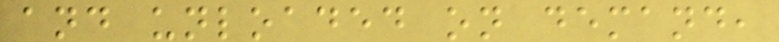and unloaded on demand,
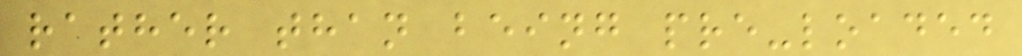rather than being pre-loaded
